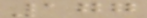177
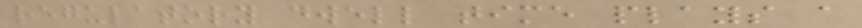regulatory dwell time plays a
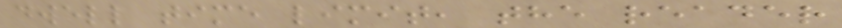dwell time limit, the reader
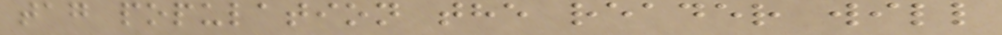tag population the reader will
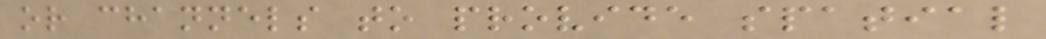or channels to provide spatial
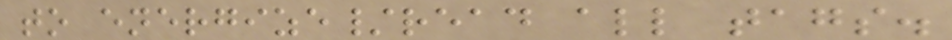to energize/read all tags.
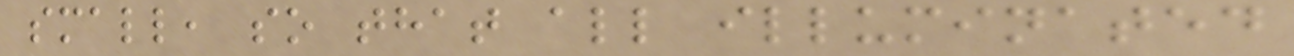small, so that all illuminated
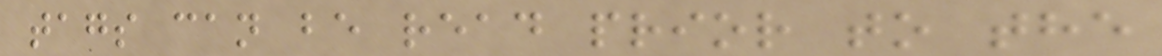tags can be read prior to the
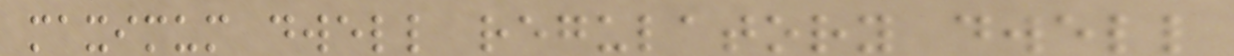maximum dwell regulatory dwell
